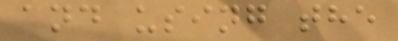and using the
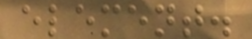element.
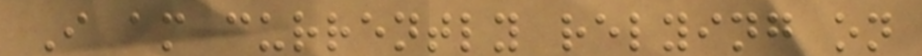I am currently relying on
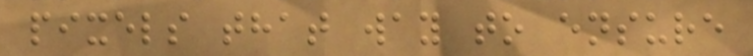pixels that way to ensure
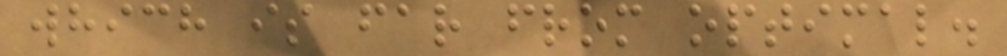which is far from optimal.
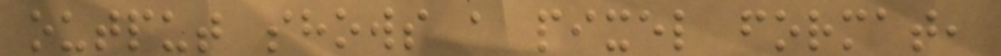output shows a pixel format,
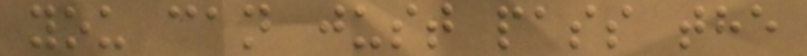you can just pass the
